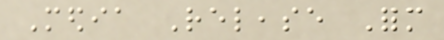Media Release Form
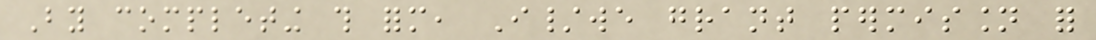By completing this form, I/we grant permission for
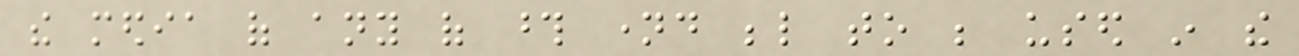the media of any of those named below to be used in the
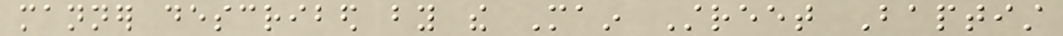manner described by the Main Street Baptist
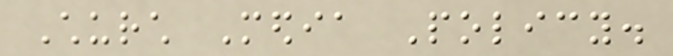Church Media Policy.
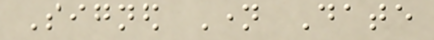Signed Name Date
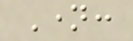Name:
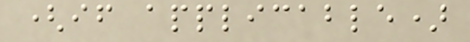(if applicable)
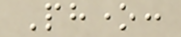Phone:
